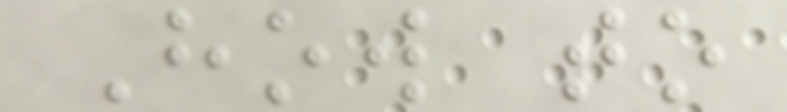How to
